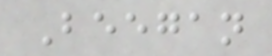Beegan
